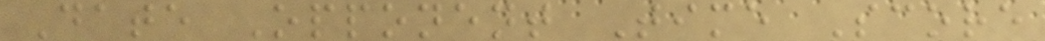Date Opponent Time Score
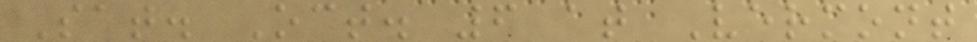Sat. Oct. 6 at Vermont
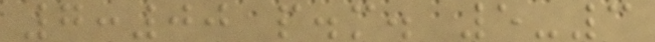7:00 p.m. 5-3
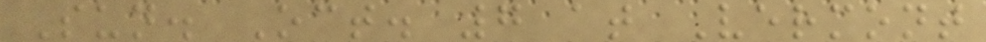Sun. Oct. 7 at Vermont
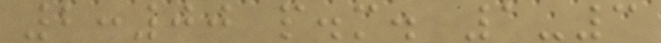2:00 p.m. 1-3
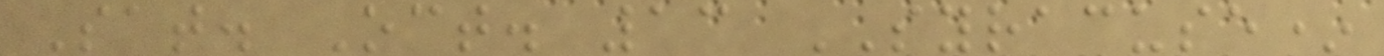Sat. Oct. 13 SYRACUSE*
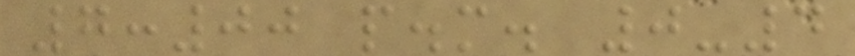7:00 p.m. 0-4
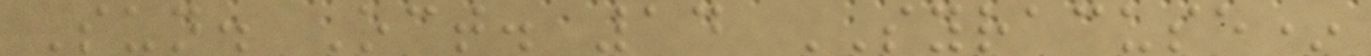Sun. Oct. 14 SYRACUSE*
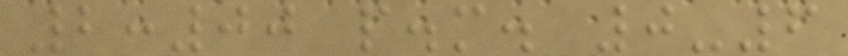2:00 p.m. 0-6
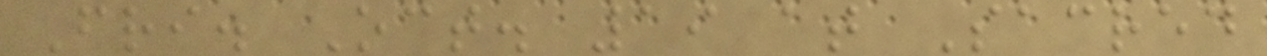Fri. Oct. 19 at Sacred
